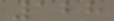128
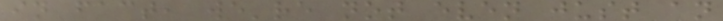in fact, we're not even just an
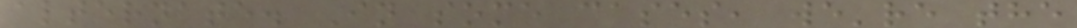alternate. In some cases, we're the
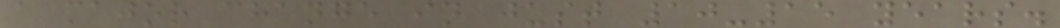a major change in just 10-15 years.
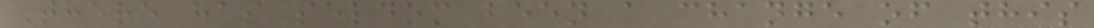There has seldom been a change of this
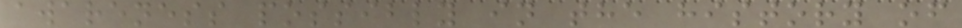awareness possibly in the history of
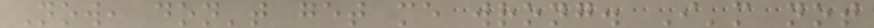Now, don't get me wrong. I'm not
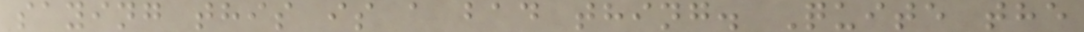saying this is a bad thing. Quite the
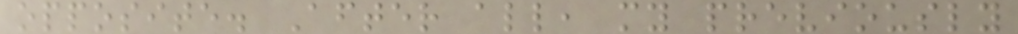opposite. After all, my previously
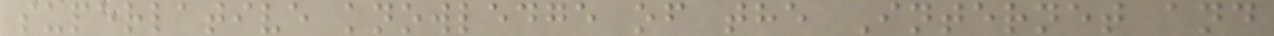superlative knowledge of the Internet and
